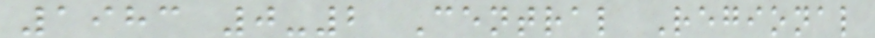1983 0-2 Central Regional
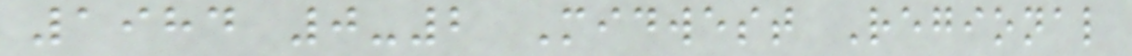1984 0-2 Midwest Regional
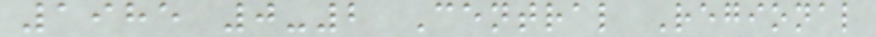1985 0-2 Central Regional
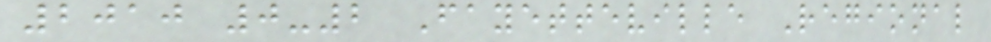2010 0-2 Fayetteville Regional
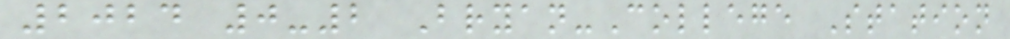2024 0-2 Bryan-College Station
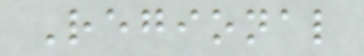Regional
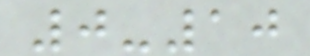0-10
